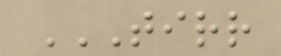TIRR
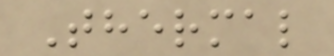Thermal
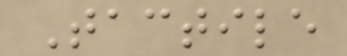Tactile
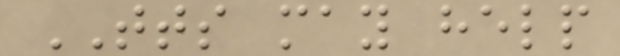TTS may help
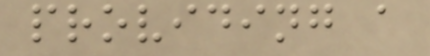providing a
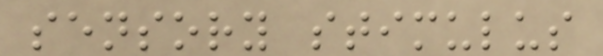sensory stimulus
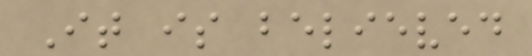It is believed
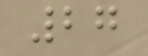27
